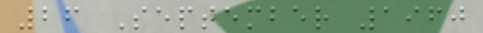26 September 1960
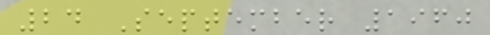24 September 1960
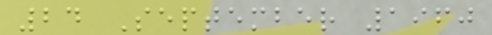24 September 1960
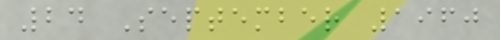24 September 1960
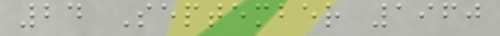24 September 1960
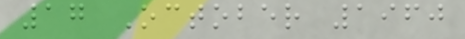17 October 1960
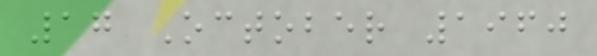17 October 1960
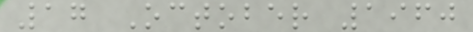17 October 1960
